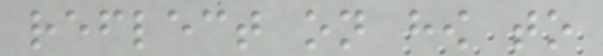reflect on how to
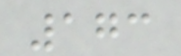173
